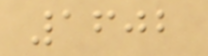1602
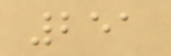251
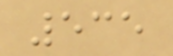535
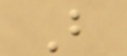B
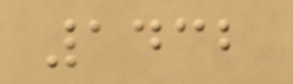1432
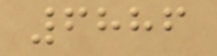6886
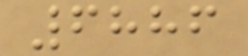6886
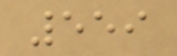559
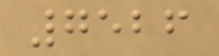7526
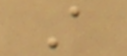A
